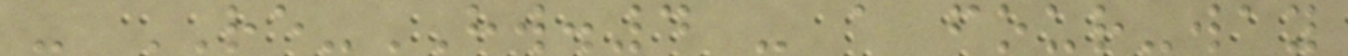- RE-HW.4 - a four-way
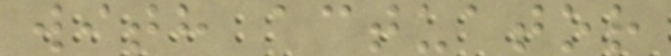with actuator
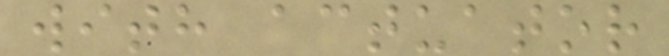with actuator
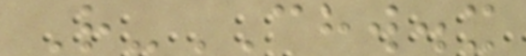R-CHW.x
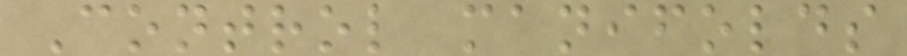Control manifolds
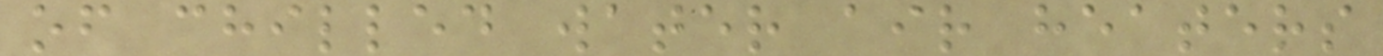of chilled water air heaters
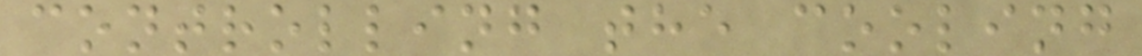controlling the cooling
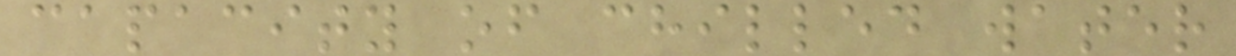capacity of chilled water
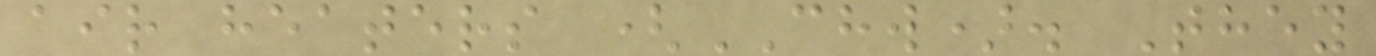air heaters (CHW). They
